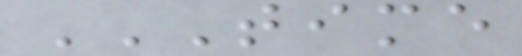TIME
